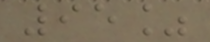95%
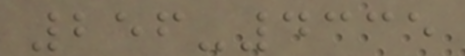256-4335
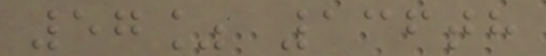57% 136th
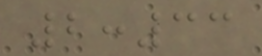2:33
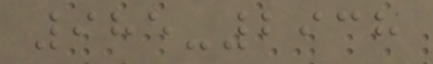985-2938
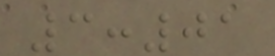3:01
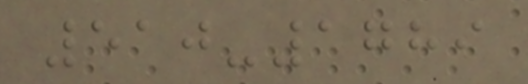510-1789
